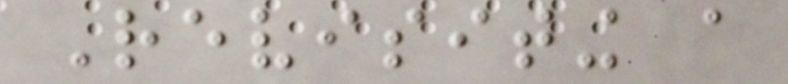Revisiting a
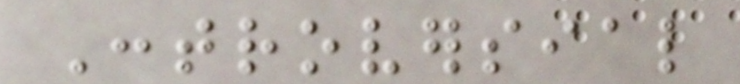Controversial
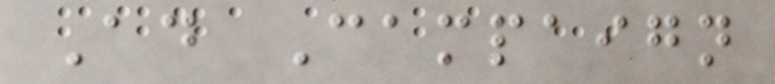Ad Campaign
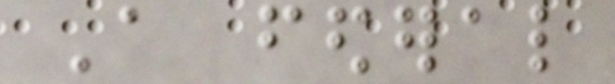A federal
